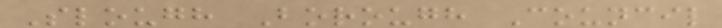Slough Borough Council
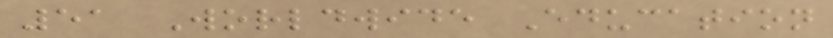51 Worldwide Education
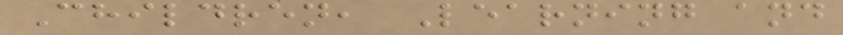Children, Learning and
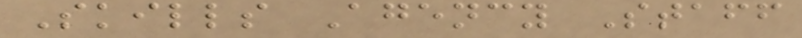Skills Agency Staff
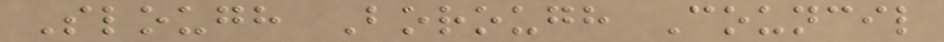Slough Borough Council
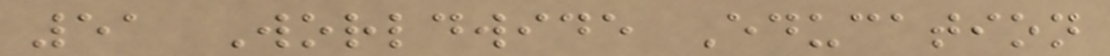51 Worldwide Education
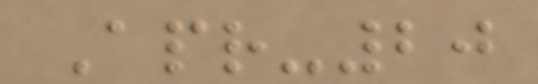Apr-20
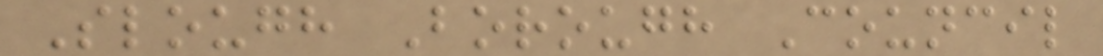Slough Borough Council
